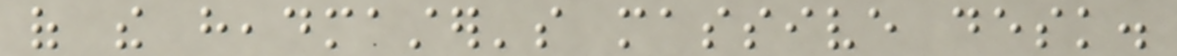of the headmaster's massive desk.
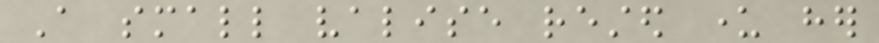A small valise rested under her
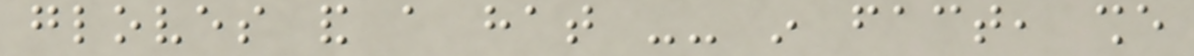gloves and a hat -- in fact, she
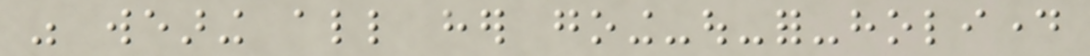was wearing all her going-out-for-holiday
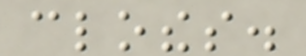clothes.
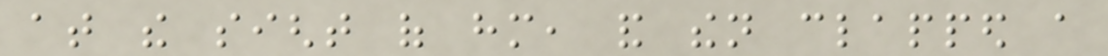at the sight of him, and then clapped a
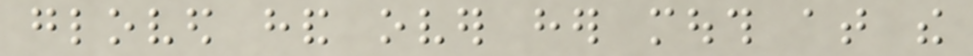gloved hand over her mouth at the
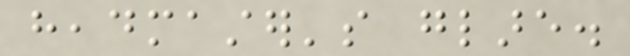headmaster's glare.
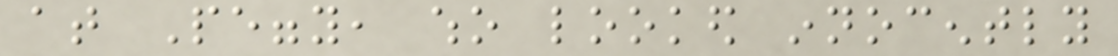at Peggy, who looked innocently
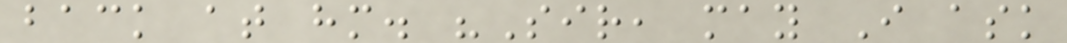back at him. "Sir, may I ask
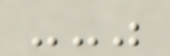--"
